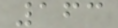163
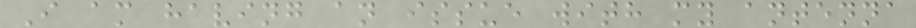I am having an issue with my antenna
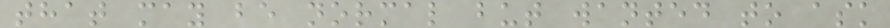that may be normal but wanted to ask
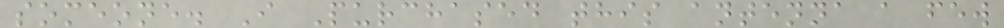someone. I Purchased this antenna a few
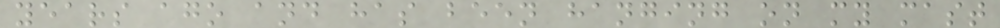years ago and has been hanging on my mast
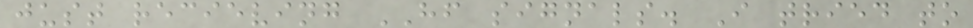just recieving HF signals. I tried to
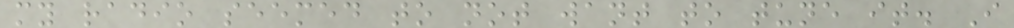my radio seemed to not want to tune it. I
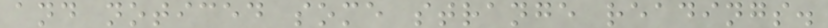and noticed some strange readings.
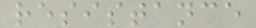resistance
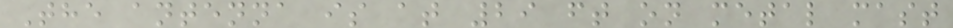The antenna is at 29 ft on metal mast
